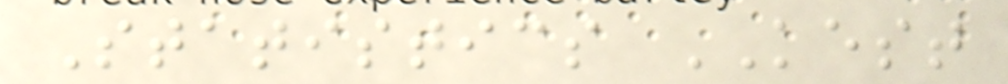Statistics KEST
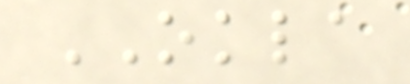OKLA
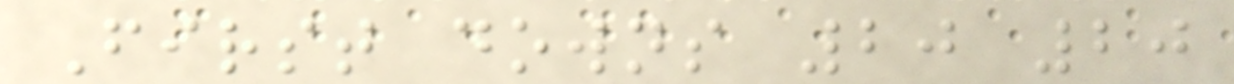First downs 20 20
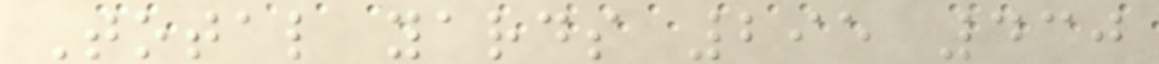Total yards 295 430
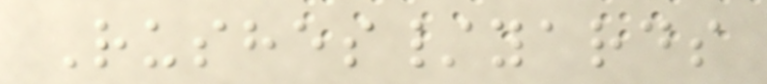Rushes/yards
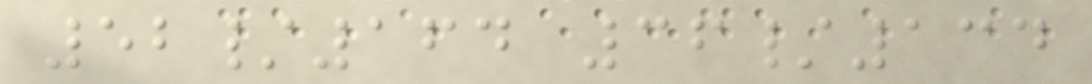52/164 36/134
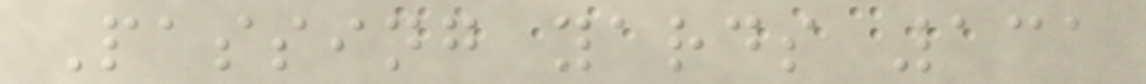Passing yards 131
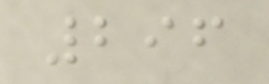296
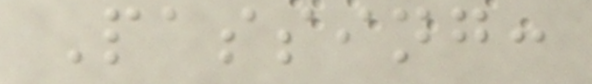Passing:
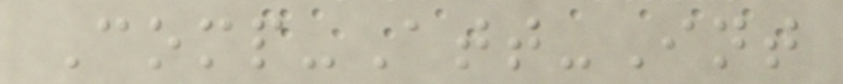Comp-Att-Int
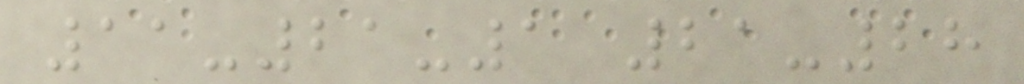11-21-1 21-28
